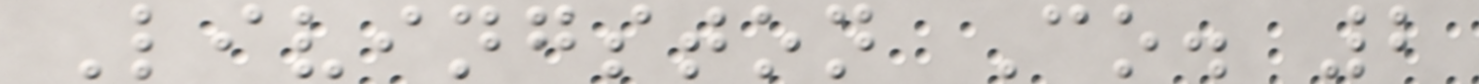Livingston Co. 2
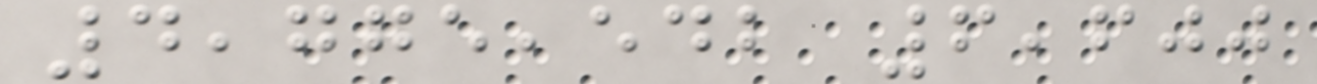4,775,542 6,600
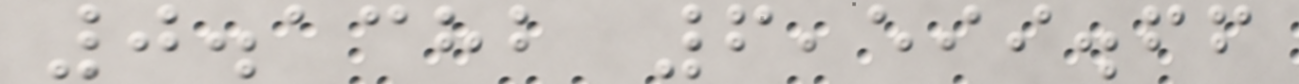0.1382 6,599.66
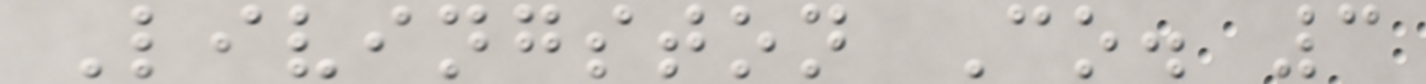Livingston Co. 3
